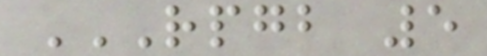RPGB 5
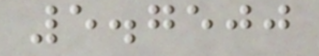5.7500
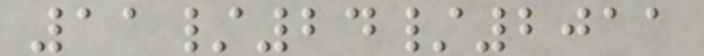11/24/2011
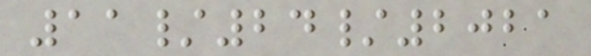11/24/2021
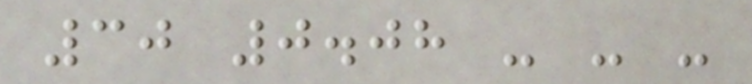30 0.08 - - -
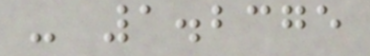- 1.2375
